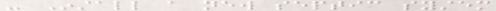- Install a new septic system
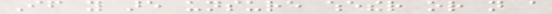If you are unsure whether or not a
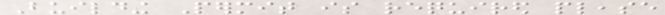Building Permit is required please
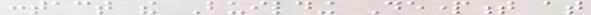contact the Building Department at
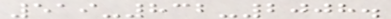519-832-2008.
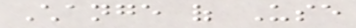Change of Use
